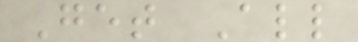Get All
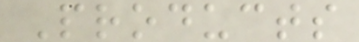Products
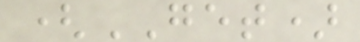(GET)
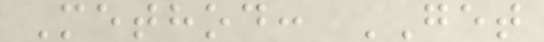Method: GET
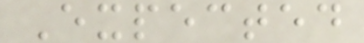Expected
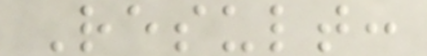Result:
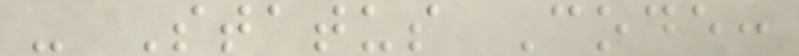- Status Code:
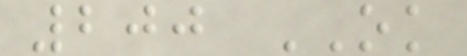200 OK
